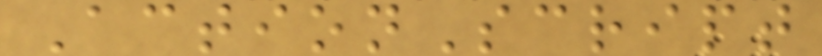ActionScript
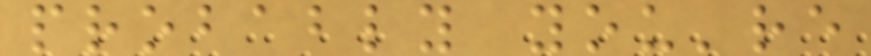probably you're
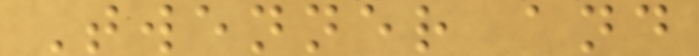Twenner and
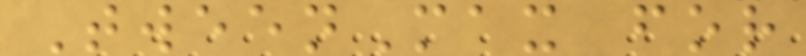TweenMax for
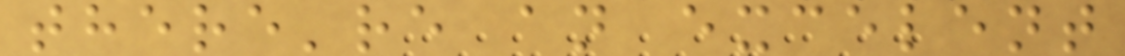there're an excelent
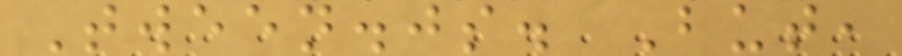Tween.js. But,
